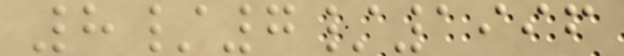8/7/1996
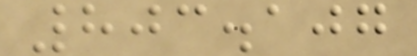803.107
